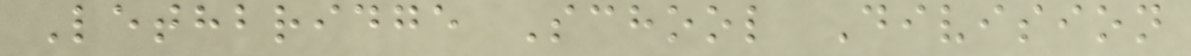Lethbridge School Division
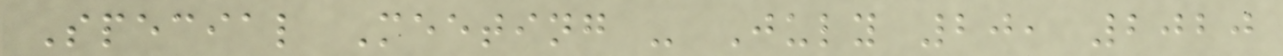Special Meeting - July 20, 2020
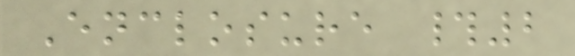Enclosure #2
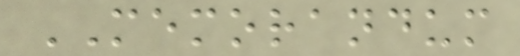MEMORANDUM
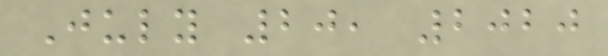July 20, 2020
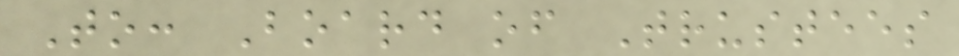To: Board of Trustees
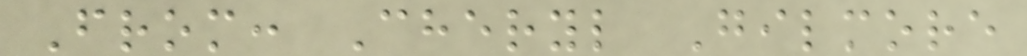From: Cheryl Gilmore
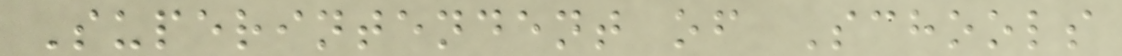Superintendent of Schools
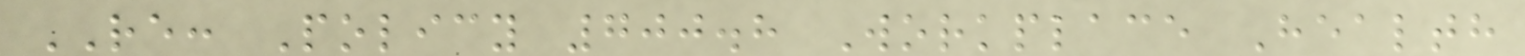RE: Policy 700.8 Workplace Health
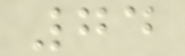74
